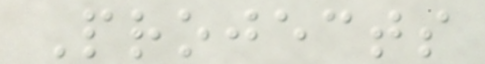Projects
